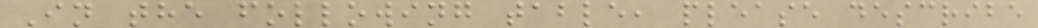In the following table, please describe
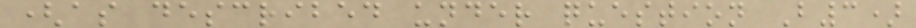(as described under question B3)
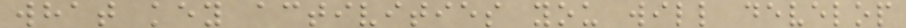what key activities you will develop
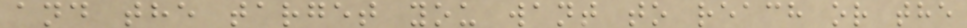and the target you want to reach or the
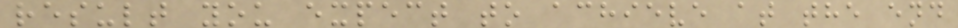result you expect to achieve at the end
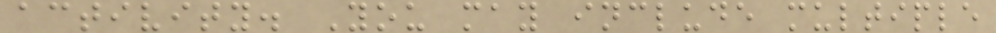activity. You may include multiple
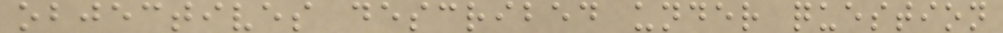objectives described under question
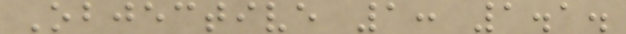Objective 1: 1.1.
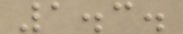1.3.
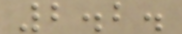2.2.
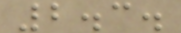2.3.
